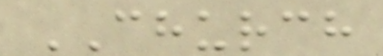CHURCH
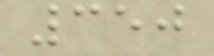350
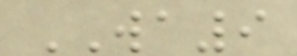WA9
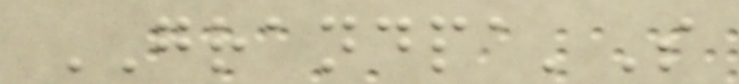GRANDPA'S
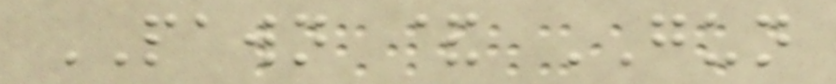PAWN & GUN
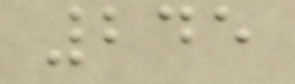245
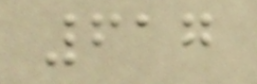617
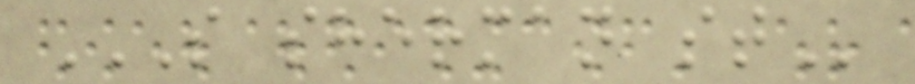S SHERMAN ST
